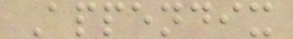Appendix
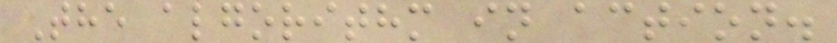The algorithm in action.
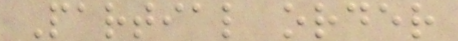Partial order
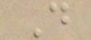D
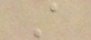A
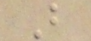B
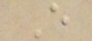E
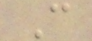C
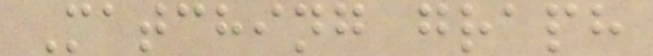Matching graph
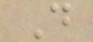D
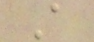A
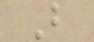B
